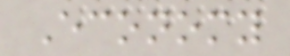Economy
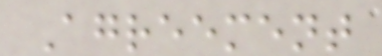Agreement
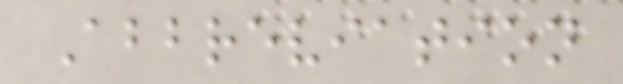Abbreviation
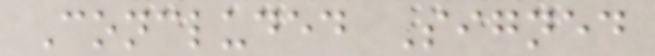Concluded Signed
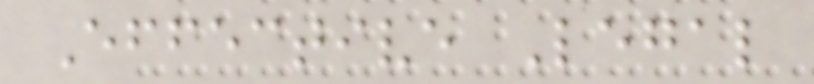Effective Legal
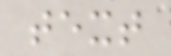text
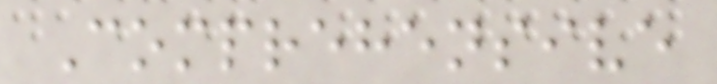Comprehensive
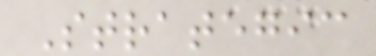Strategic
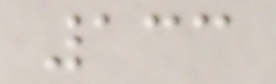133
